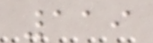119
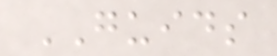GUIDS
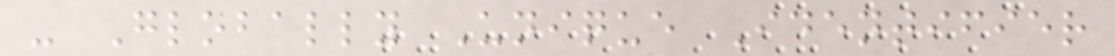- Globally Unique Identifier
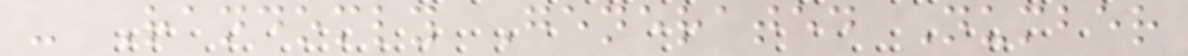- Randomly Generated Number
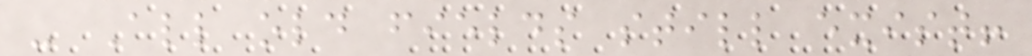- All old fields still exist!
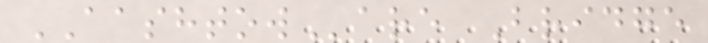AASHTOWare Bridge
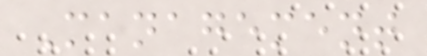Management
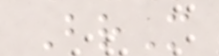BrM
